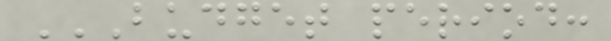BUDGET PERIOD:
